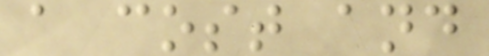a cost and
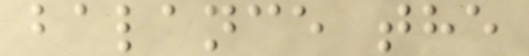balance the
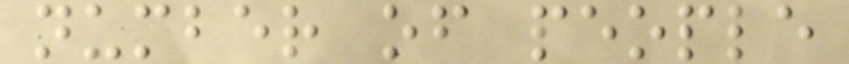number of people
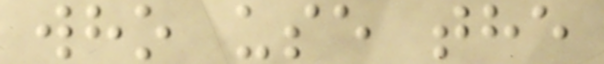who use the
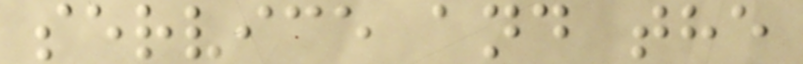service and the
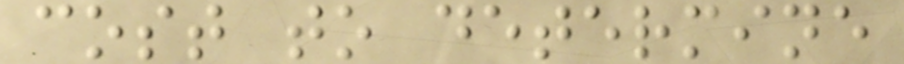cost to determine
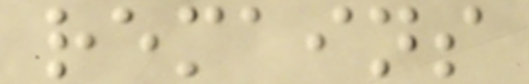remains
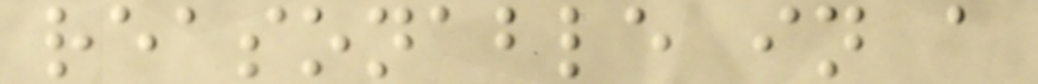reasonable in a
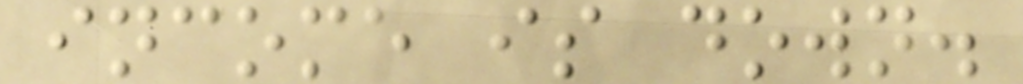income is down.
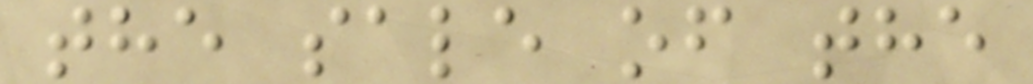the sale of the
